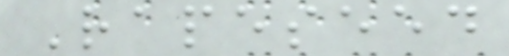Rapeseed
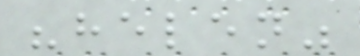"helen"
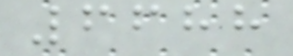6688
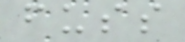fuss
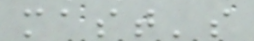mast's
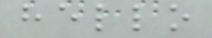hello
